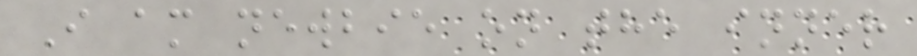I am newbie on the inner
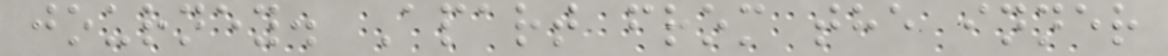journey. Apart from the inner
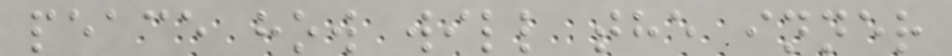peace how will the inner
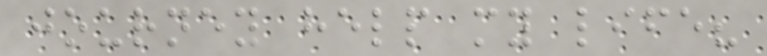journey help my life?
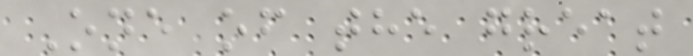One of the great
